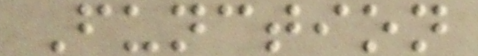Function
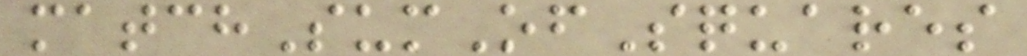matchSumOfSquares
